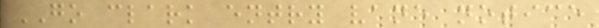GO clark entry vane notice
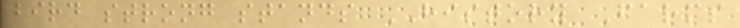bird strong stands HISTORY Farms
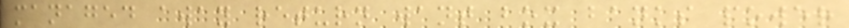managed away return want box banks power
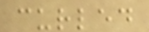curled
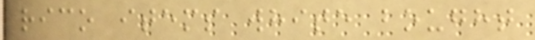rico items white bought
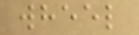wheel
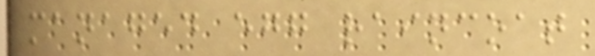managed egg raincoat
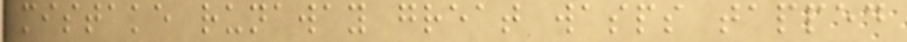mistake runaway great wasps tapped
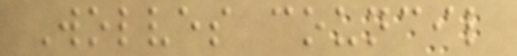Wolves council
